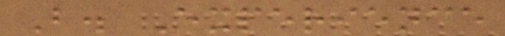B. Experience
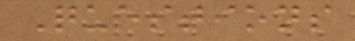Questions
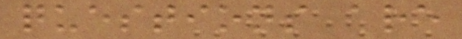questions are
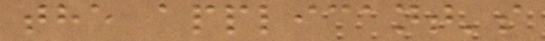the applicant's
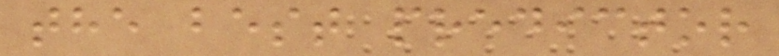the best predictor
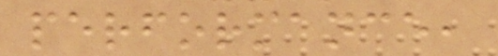performance,
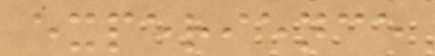experience
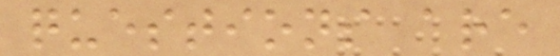questions are
